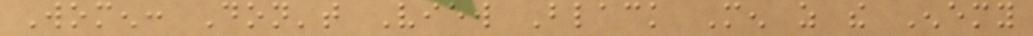Women: Don't View Black Men as the Enemy
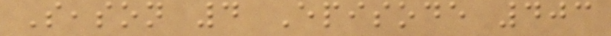Season 4 Episode 403
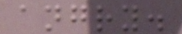angry.
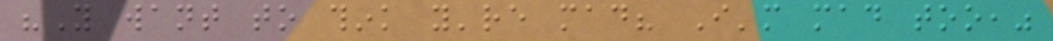"You want to think you're mad? I'm mad too,"
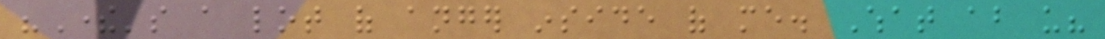"There's a lot of anger inside of me. What about us?
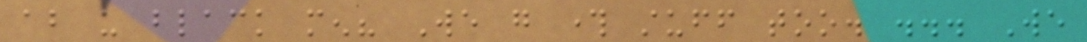about us black men? We go through stuff too. ... We
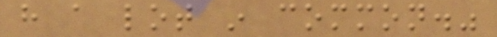have a lot in common."
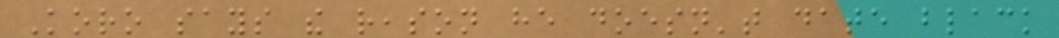Koro says the reason he doesn't date black
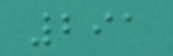291
